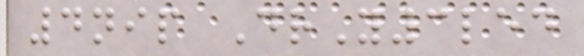4nip DrY3led
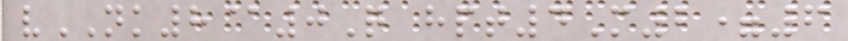vNK8@0Q hpt4M2=6
